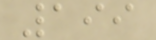199
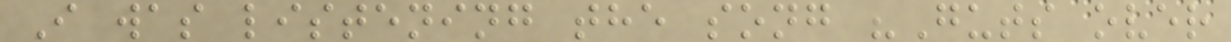I was listening the song "Guts over
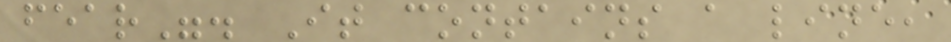fear". It contains a line,
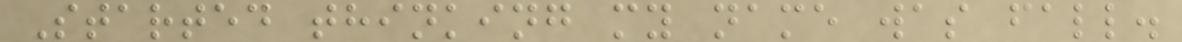Started thinking my name was fall.
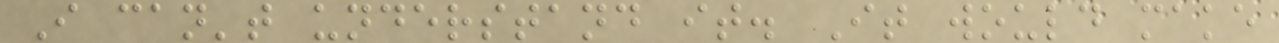I can't understand it. It would make
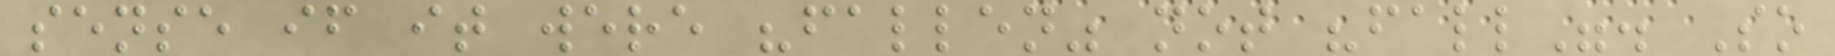sense if it were "fallen" not "fall". So
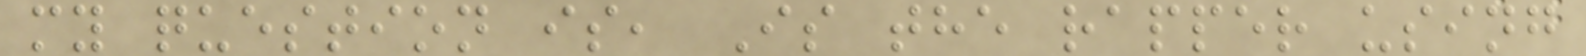my question is, Is the rapper using
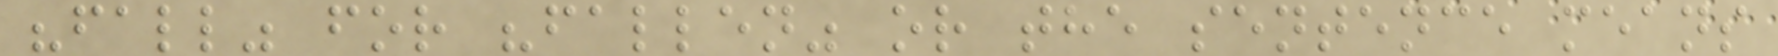"fall" for "fallen" or the sentence means
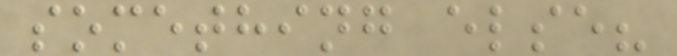something else?
